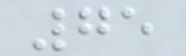75
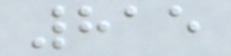815
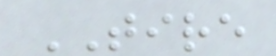TIRE
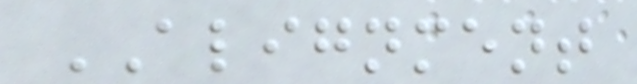ALIGNMENT
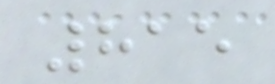815
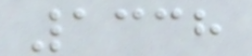1338
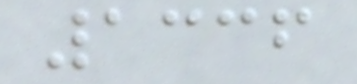1336
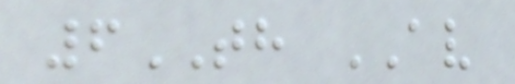6TH AV
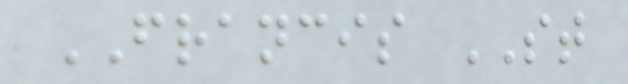FRANCIS ST
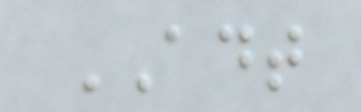ADT
